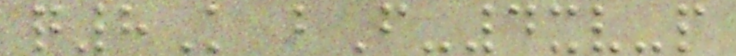q8K bF-4xv-p
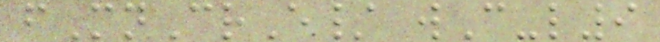fMnCrE/ wC-l9
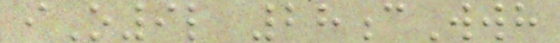iO9l 28cWwh
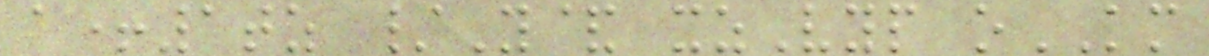a+1tz /Y& xzVyp oKM
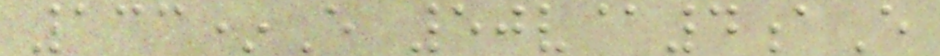133*E 50v@4aE
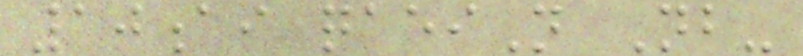10ai qaeiN Nb-
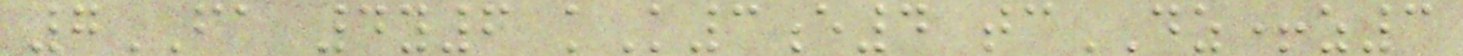7FA 4y6 kK3e4 tcDZ+z3
